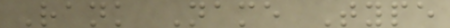Rank Name Type
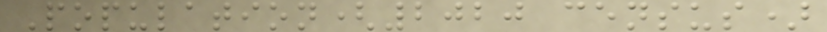Population(2020 census)
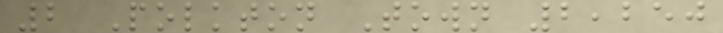2 Polkton Town 2,250
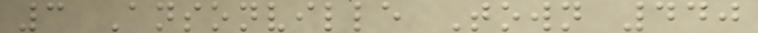3 Ansonville Town 440
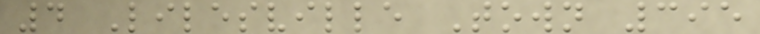4 Lilesville Town 395
